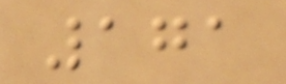171
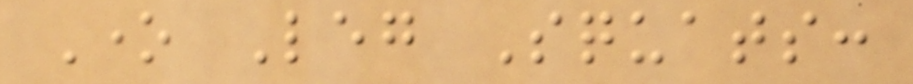One Leg Squats:
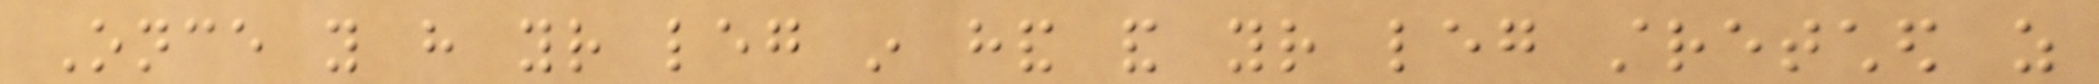Once you have your leg in hand and your leg stretched as
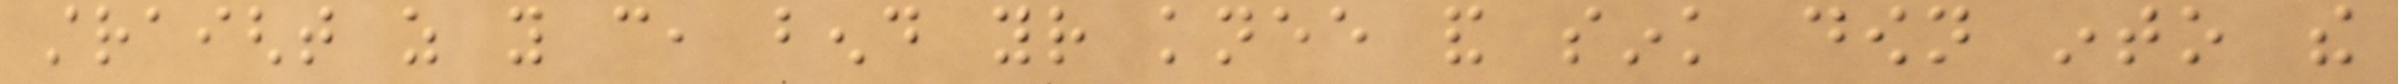straight as you can, bend your knee and sink down into the
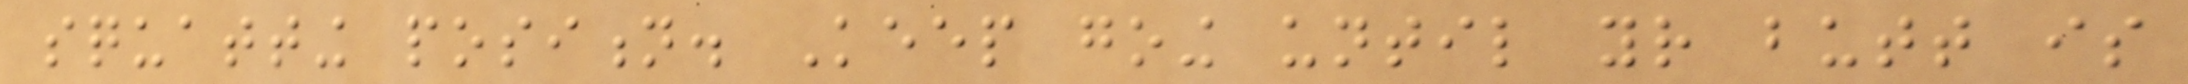squatting position. Keep going until your butt is
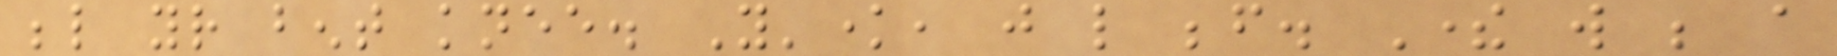below your bent knee. Y'know, just like before. There will be a
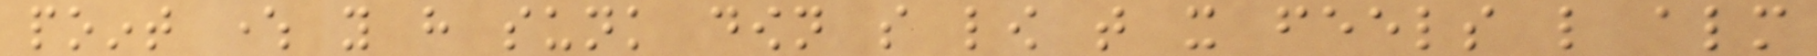point where you have sunk down so low that it feels like almost
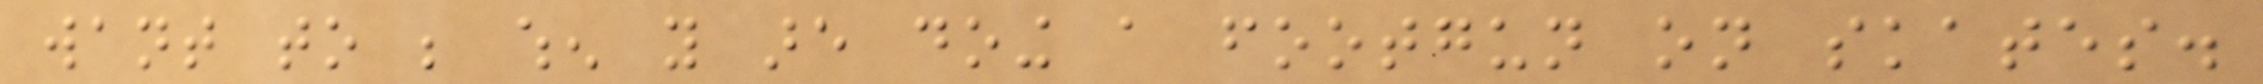want to be when you are doing a footgun on skates.
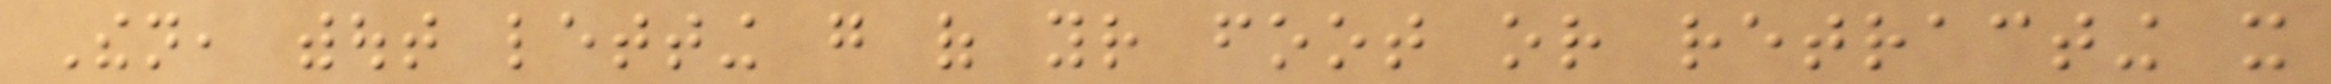Then, without letting go of your foot or retracting it
